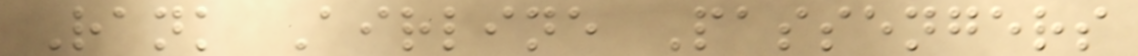Rank Airline Passengers
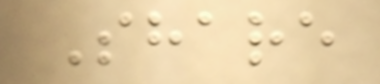Share
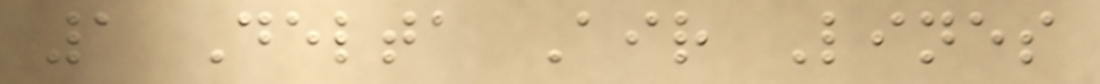1 Delta Air Lines
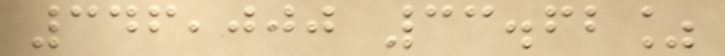346,000 33.62%
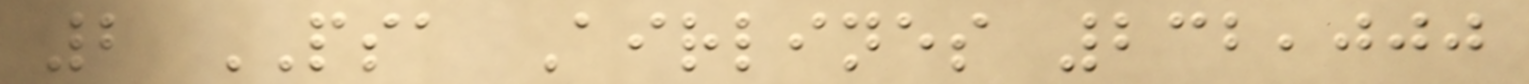2 PSA Airlines 232,000
